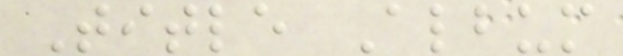Title Album
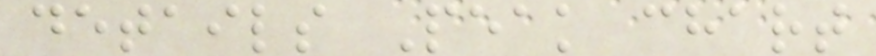details Peak chart
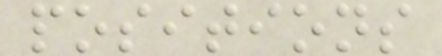positions
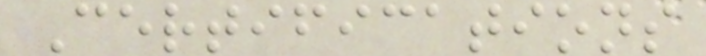Certifications
